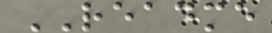README
